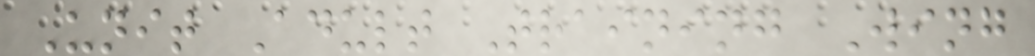Unit Adult Training Wing
